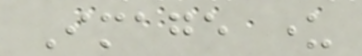Image under
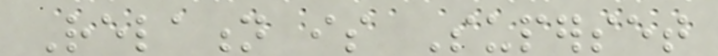Relation is Superset
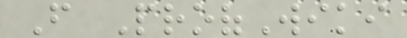From ProofWiki
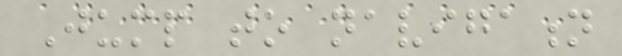Jump to navigation
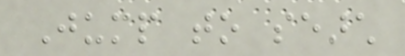Jump to search
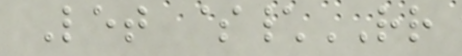Let $\RR
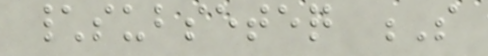\subseteq S
